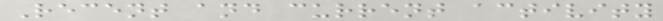Recent and current activity
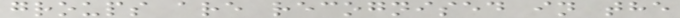groups are recognised in the
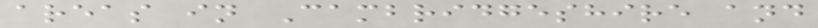areas in Cambridgeshire and
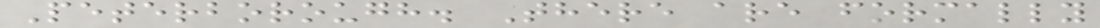Peterborough. There are formally
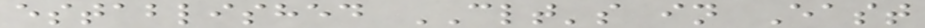established CLT's in East
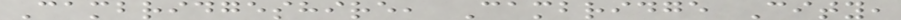Cambridgeshire, Cambridge City,
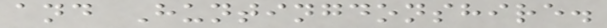and Huntingdonshire.
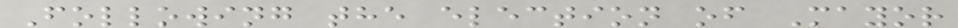Following the election of Mayor
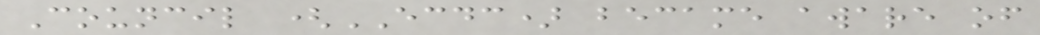Council (ECDC) became aware of
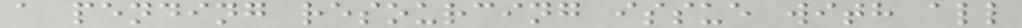a pending resourcing issue with all
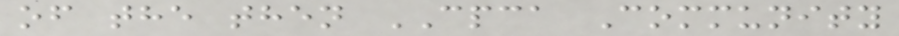of the then CPCA Community
